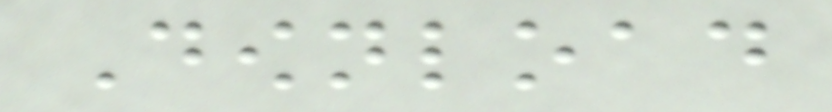Download
